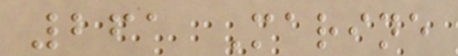261 Marine
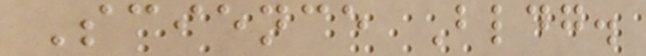Science Bldg.
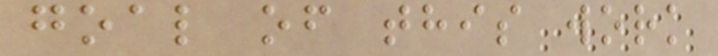goal of this work
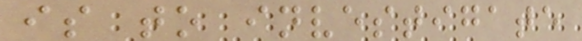is to investigate
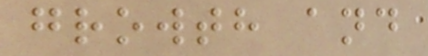growth and
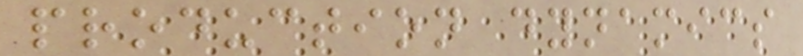production dynamics
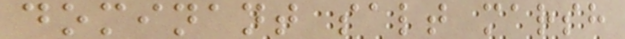dominant salt marsh
